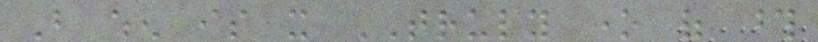But when is it TRULY one of those
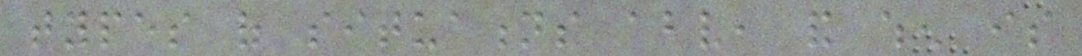types of situations above, and when is
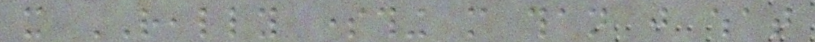it REALLY something more than just what
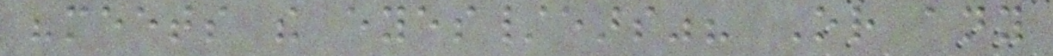"meets the eyes/ears"? Or any
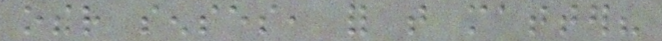other senses, for that matter?
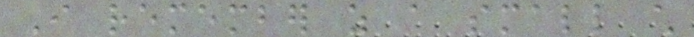I remember as a small child
